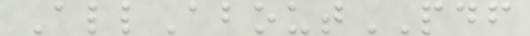AllAboutPDF
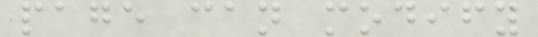page can modify
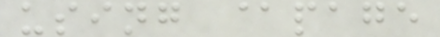using @page
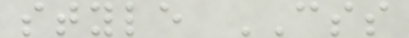style CSS
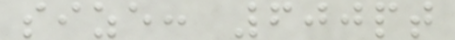size: 600pt
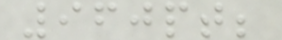960pt;
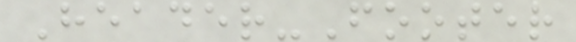Header-Footer
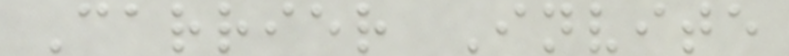Carrier Invite
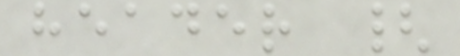header {
